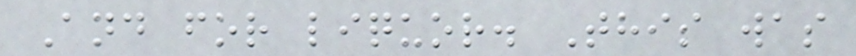And for liquor. This was
